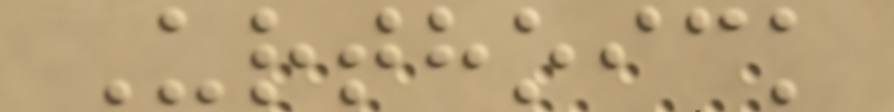Urthoick
